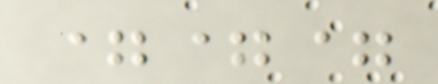===
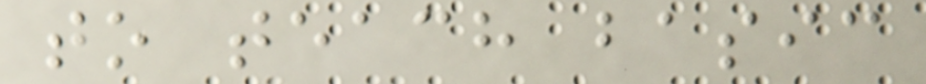to teach basic
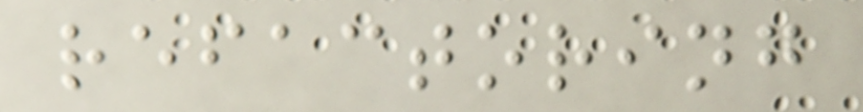refactoring
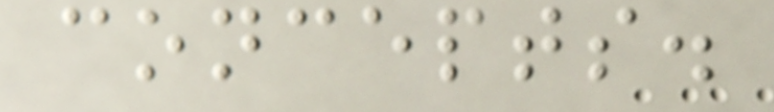concepts.
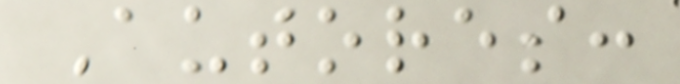Autores:
